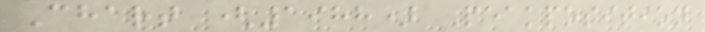Chart (1988) Peakposition
